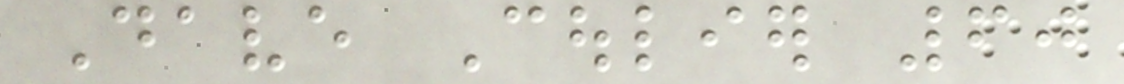Dave Coulier 60
